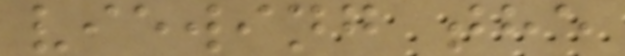viewing the
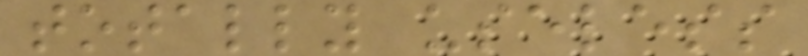totally useless
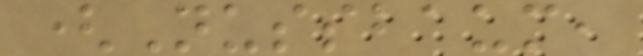(Nussbaum,
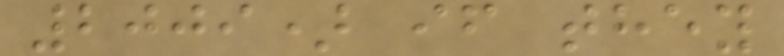2009) if they
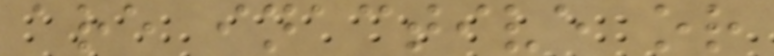are inactive or
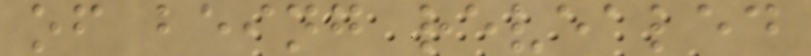of being revealed
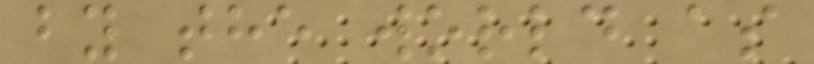by the world as
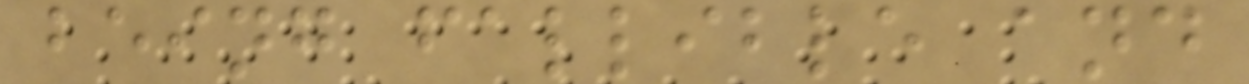being fallible and
